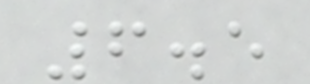6.5
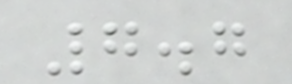7.7
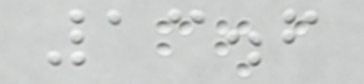13.6
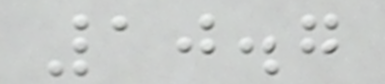10.7
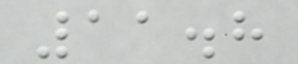11.8
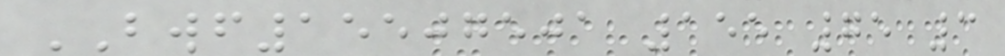BWF15507501 155 75 3
